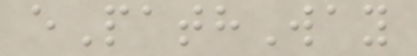ePathWay
